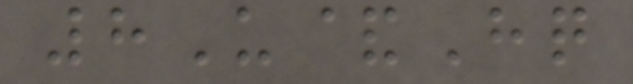8U&Hq
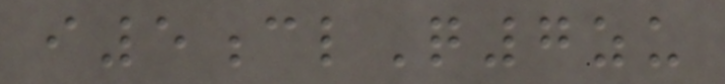i5clQ7zu
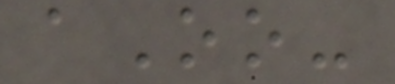aOo-
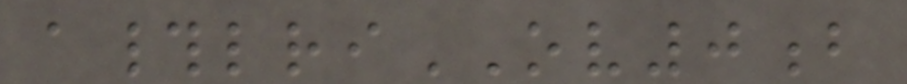a#lriOV0b
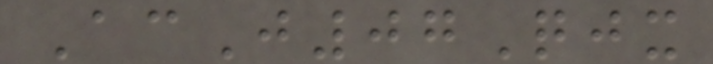AcJ07Qjx
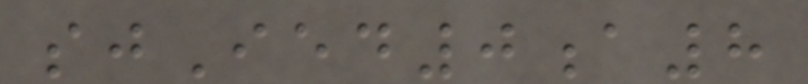sjIed0a8
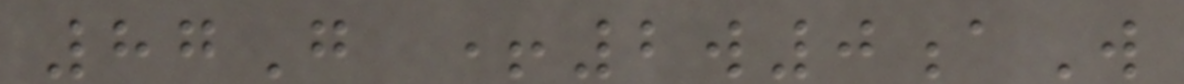87G +2w0aW
